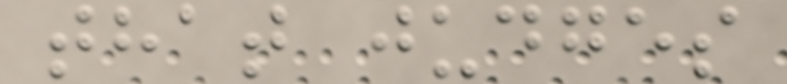that judges
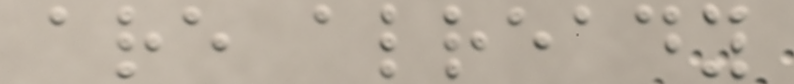are already
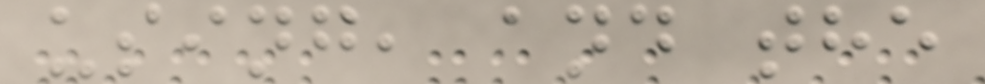using, and the
